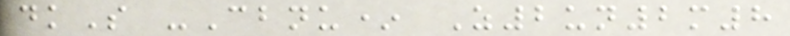dkS -Cbnu* Z2un2m8
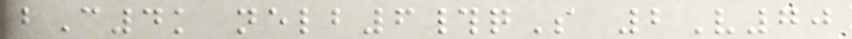bC4k nelb6#qS 2V70
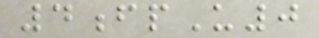4fpU0
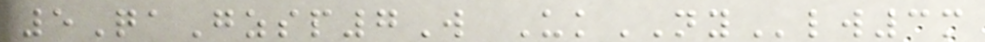5QaGzsp7W UkNYlw3m
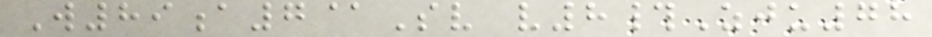W89a7@Sv v8#Zju78
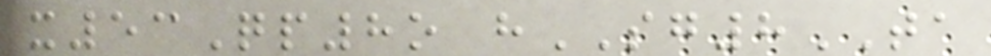x53Qp8o hSG8TA
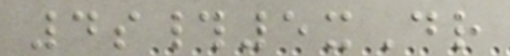4s#5xDr
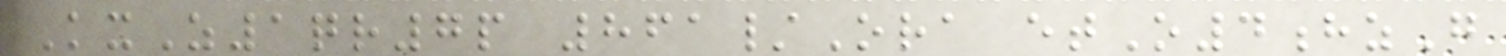KxZ1qr7p 861/Ora etO4hzG
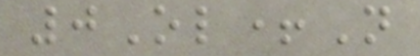0Ol+N
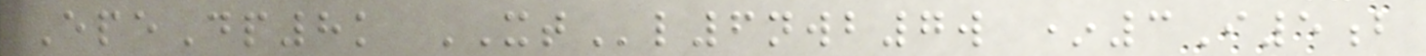EpeDp8k XTl6nwb7w *3I5b
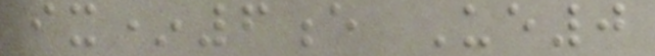ix*6e Ue0
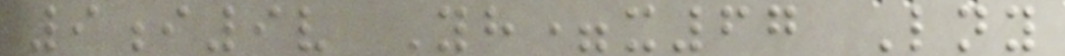9i9v Yh=x67 Lny
